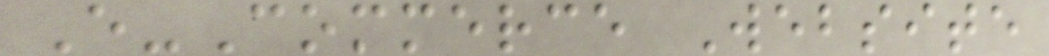E-Commerce Website
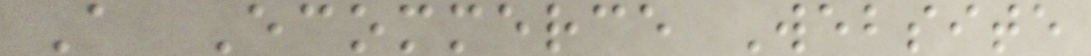A Ecommerce Website
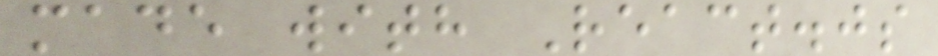made with React.js
